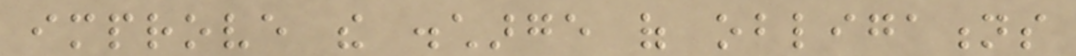improve the discharge of obligations
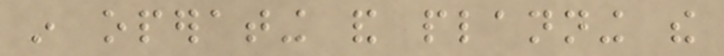in operating and planning the
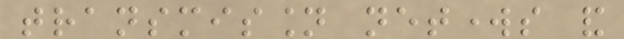transmission networks and
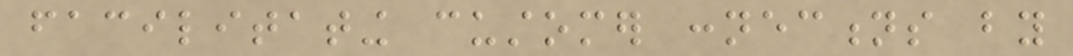facilitating customer connections by
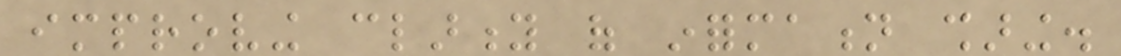improving clarity of information sharing.
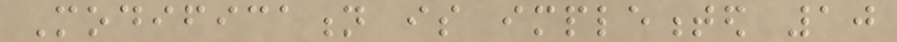Modification is implemented 10
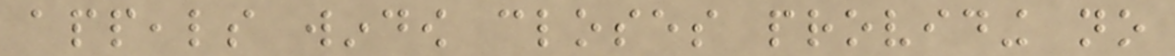appeals window closes providing no
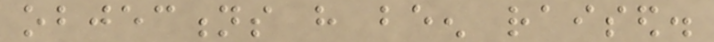objections have been raised.
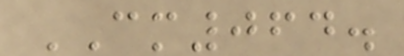CM064.
